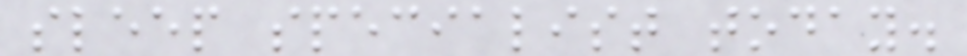sleep specialist today.
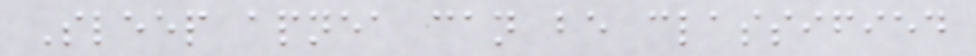Sleep apnea can be classified
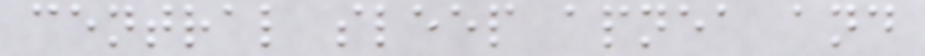central sleep apnea and
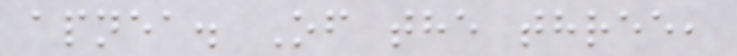apnea. Of the three,
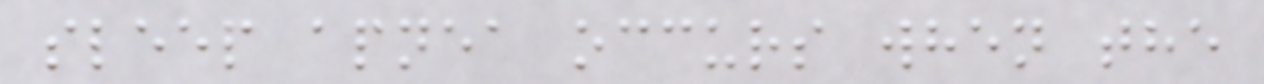sleep apnea occurs when the
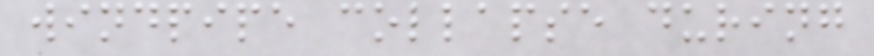windpipe collapse during
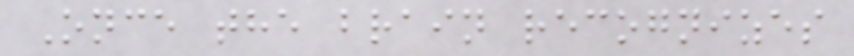Once the brain recognizes
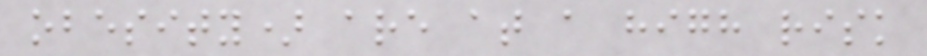obesity) are at a high risk
